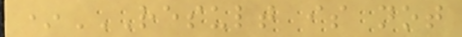*RESULT IS NOT
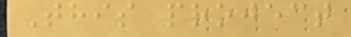This project
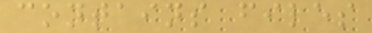contains files
